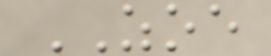ZOE
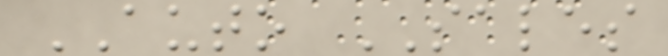AUTO SALES
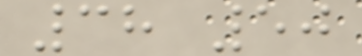38 50
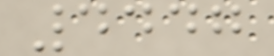4447
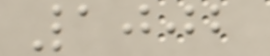1002
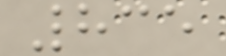835
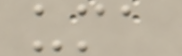uma
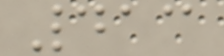413
